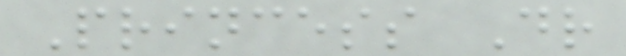Princess Dr
